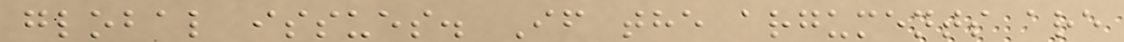global issues. If the arguments are
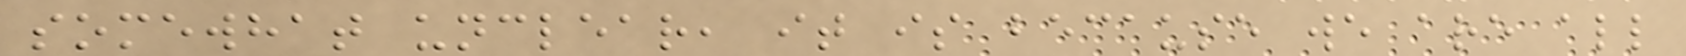somewhat unclear, it is because we are all
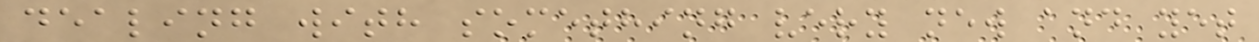dealing with something very new and yet
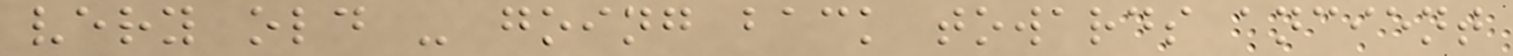very old - going back towards ancient
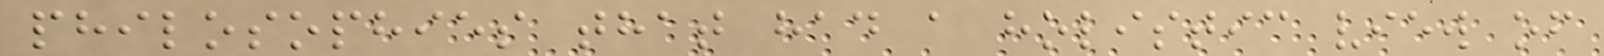philosophies that had a holistic view of
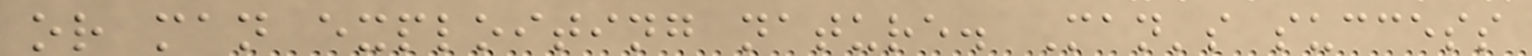or man exploiting nature. Man's success
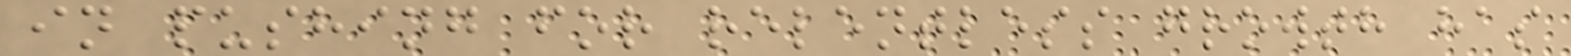in pushing for relentless growth has
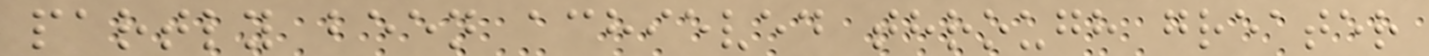partly been achieved through greater
